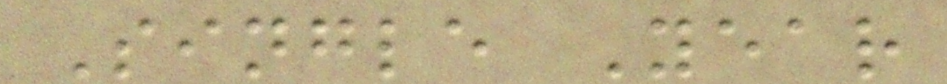Single Year
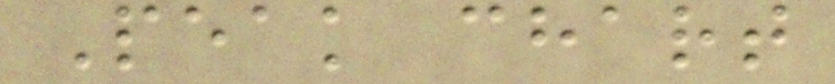Peak chart
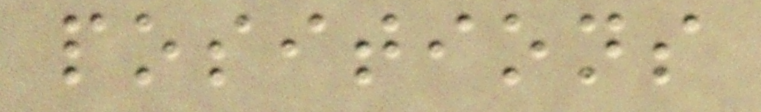positions
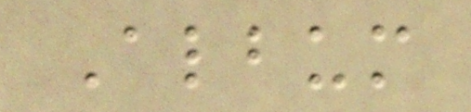Album
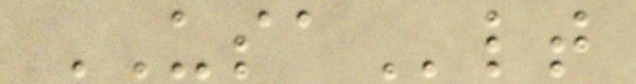USAlt
